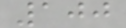100
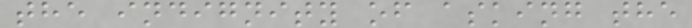the indignity of asking the
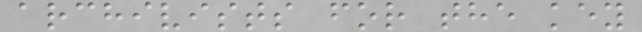archivists for the key
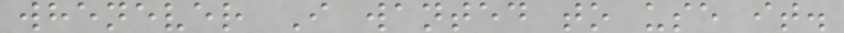whenever I wanted to use it.
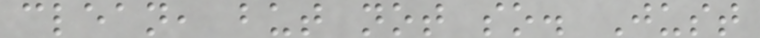clean, but not so. Just
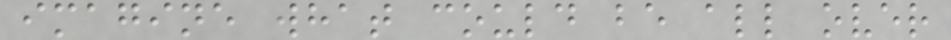imagine what could be all over
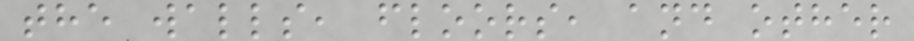the walls, floors, and other
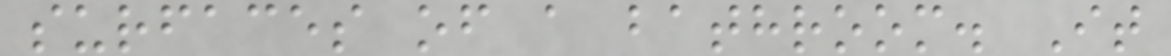surfaces of a bathroom. It
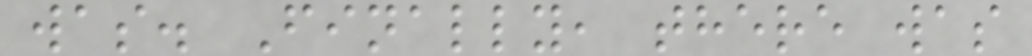was. Finally, there was
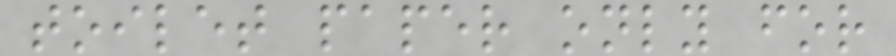toilet paper only for
